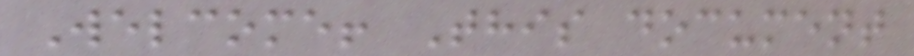Welcome! This document
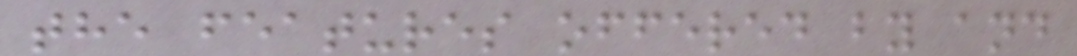the features offered by and
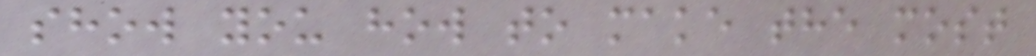show you how to make the most
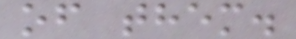of them.
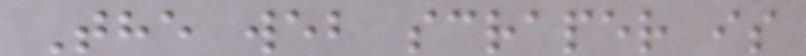The web scraper is
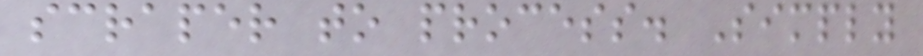scraper to process. Simply
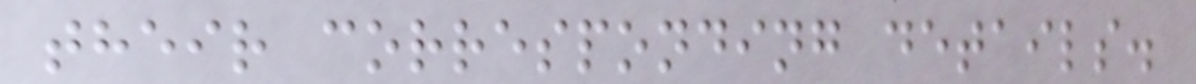their corresponding details.
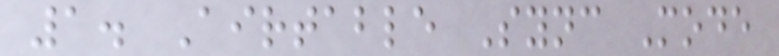1. Airtable Sync Mode
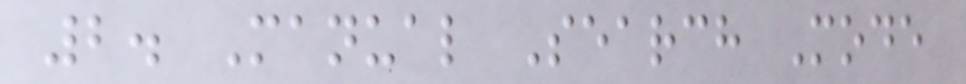2. Manual Search Mode
